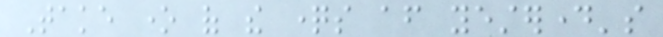Take one of the questions after yesterday's
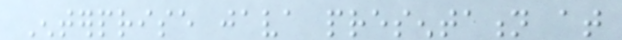Enterprise java presentation at
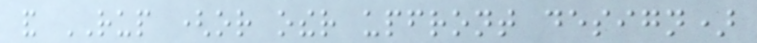and RUP (or other upfront design)
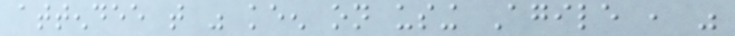attendee that was keen on using Agile , was
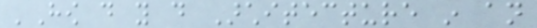'How do you do Architecture in an
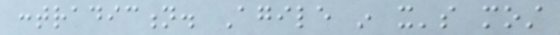contradiction. Agile in it's most
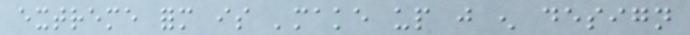extreme form is 'make up just enough design
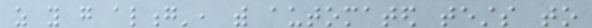as you go along', with automated tests to
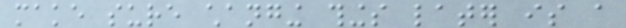make sure changing things later is a
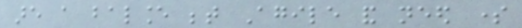are a balance between Agile and need some
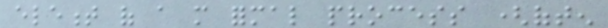element of a more formal process (often
